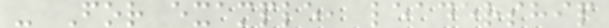- For example, leadership
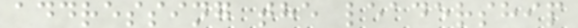addressing the leadership
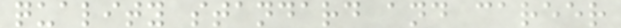quality standard and career
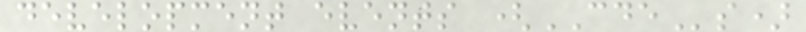development events (CDEs)
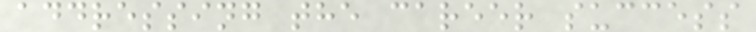addressing the career success
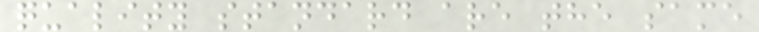quality standard are the same
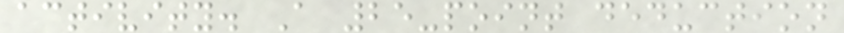activity. A 25-point deduction
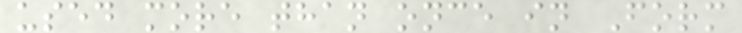used more than once in Form
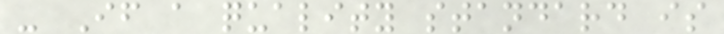- If a quality standard is
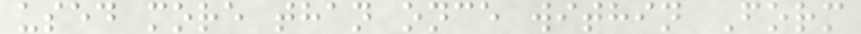used more than once within Form
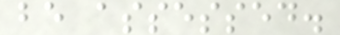be assessed.
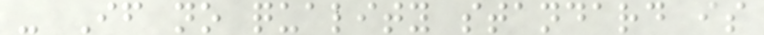- If no quality standard is
